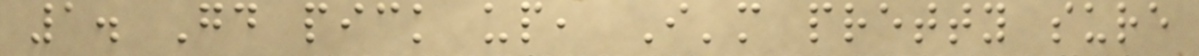1. Good pick up, I'm pretty sure
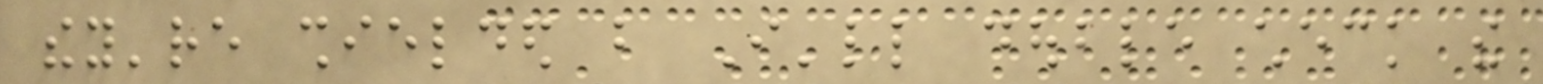they're shielded but I'll double check the
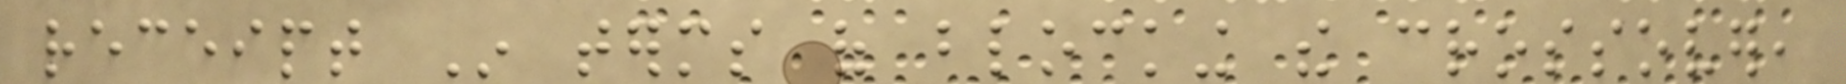receipt In terms of blocking the crossover,
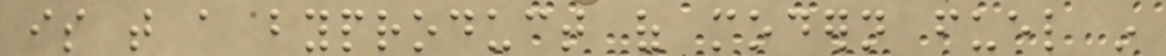is that a byproduct of modern fuel in
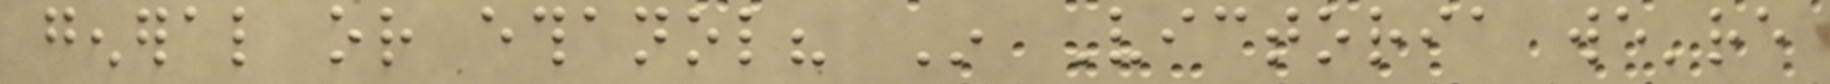general or ethanol? In Victoria we're
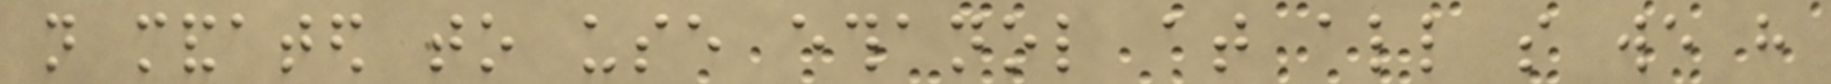not mandated to use ethanol at all so we have
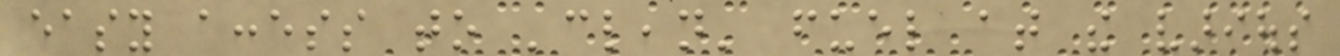easy access to 'clean' fuel at the various
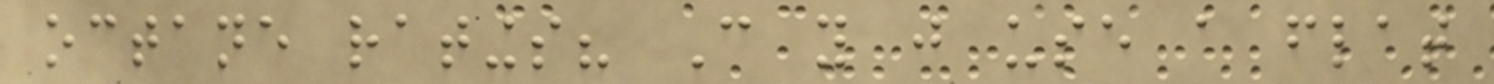octane ratings? Can you just use a flat
